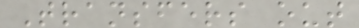Transfers out
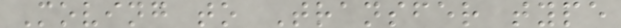Moving to Transfer type
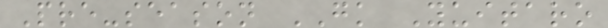Pre-season GK Yuitaro
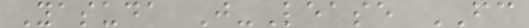Yasuda J-Lease FC
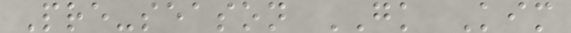Pre-season GK Kim
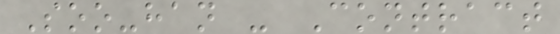Soo-han - Contract
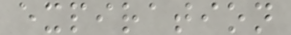expiration
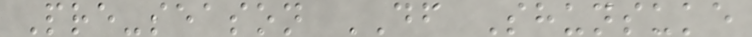Pre-season DF Shunsuke
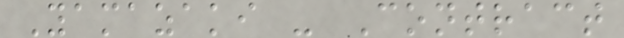Yamazaki - Contract
